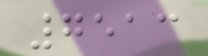7513
